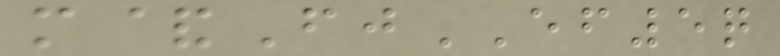m&FjEF5q
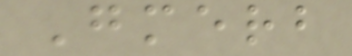Gmerb
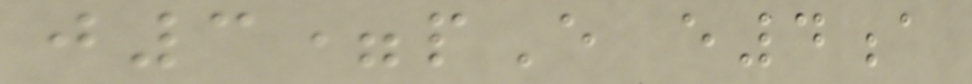j3=pE e4a
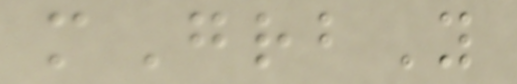mGrbY
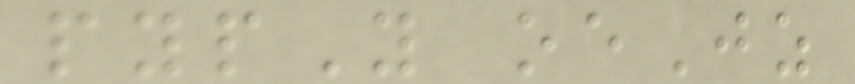pypY oeJz
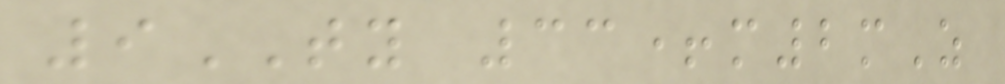9TY 33+m2mZ
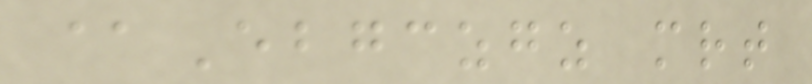@Ebgczgz mrt
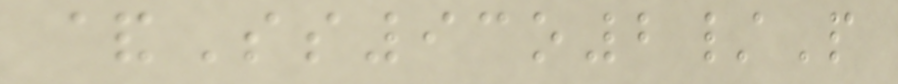&Ss93o2/P
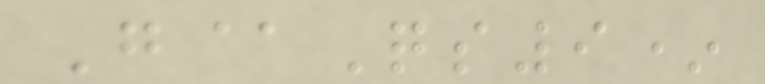G@Qs9*
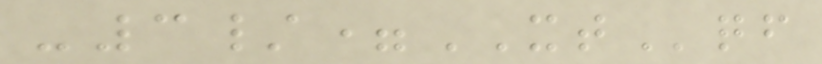-3/=XTqf
